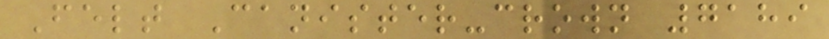Felt Canister-crown 7189
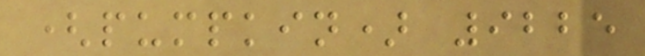(pumpkin) 9225
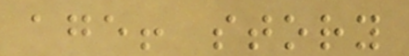age! story
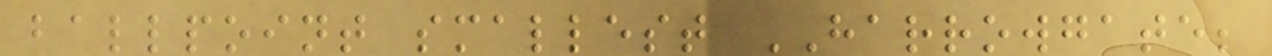ballpoint smallest HARROWGATE;
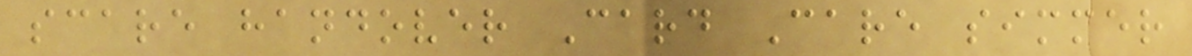scare handover Card Care simmer
